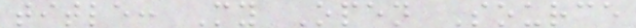title: My Open Source
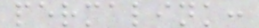permalink:
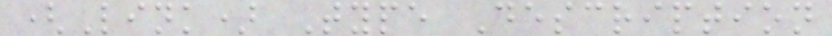(Link) Type Description
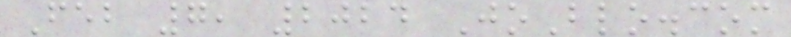Feb 7, 2024 JoBlo.com
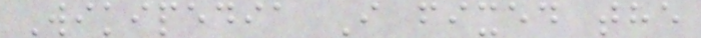Wikipedia I fixed the
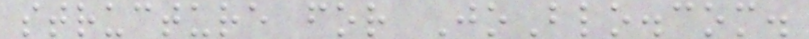structure for JoBlo.com.
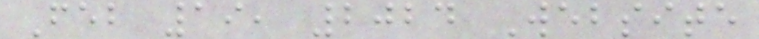Feb 19, 2024 Website
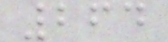264
